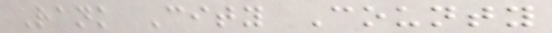Rank City County
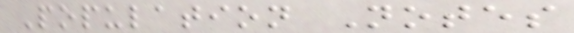Population Notes
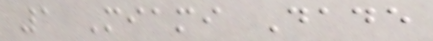1 Miami Dade
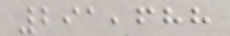291,688
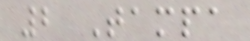2 Tampa
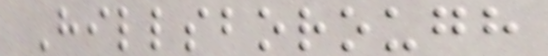Hillsborough
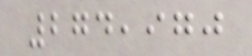274,970
